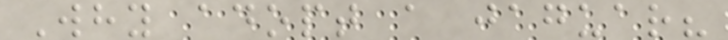Why adopt a jaguar?
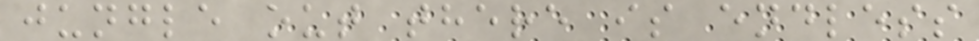jungle out there is endless
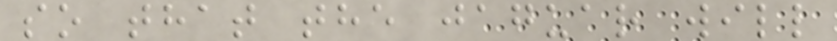so that the jaguar will
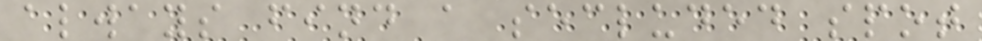always find a secluded spot
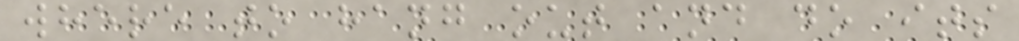where to hang out and do its
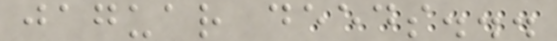jaguar deeds...
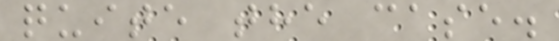quite the case.
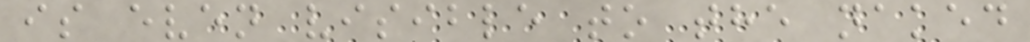is even visible to the naked
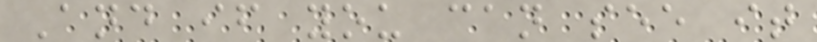And if you can see it
